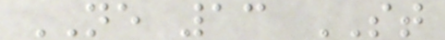NE 13 ST
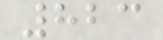823
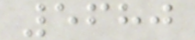5680
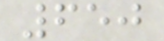650
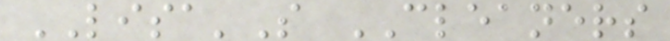LISA'S CLEANERS
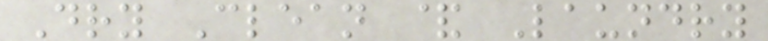Dry Clean & Laundry
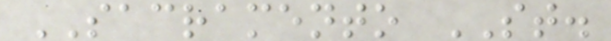SACRAMENTO ST.
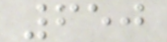650
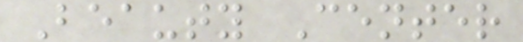Beauty Center
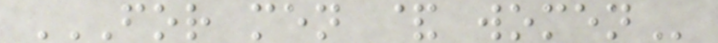FOR MEN & WOMEN
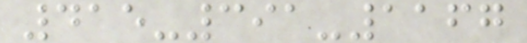415-391-1167
